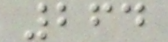264
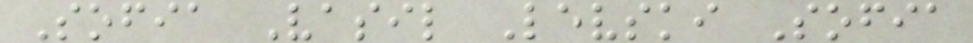Sofia Vasil Levski Sofia
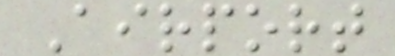Airport
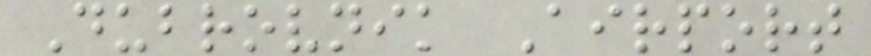Dubrovnik Airport
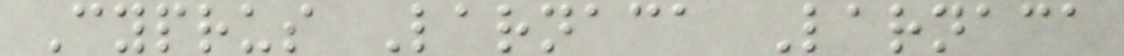Cyprus Larnaca Larnaca
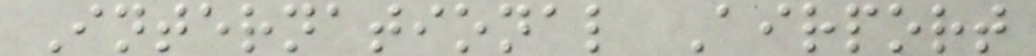International Airport
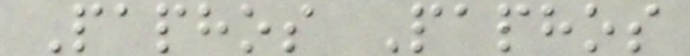Paphos Paphos
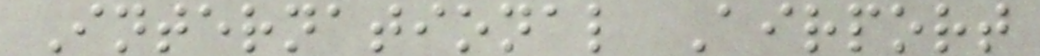International Airport
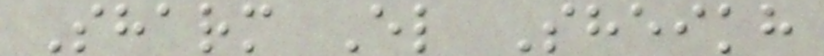Sharm El Sheikh
